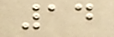14
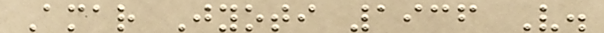Amar Jyoti 1936 V.
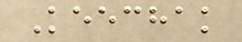Keechak
